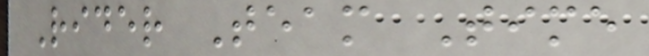Rider Team Time
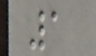1
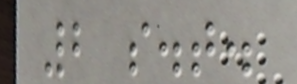2 s.t.
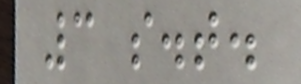3 s.t.
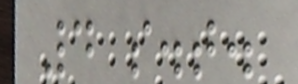4 s.t.
